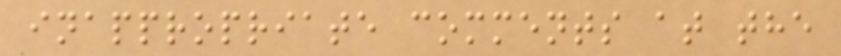inappropriate comments at the
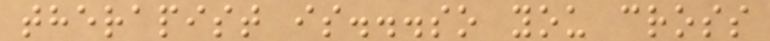therapist is...so you cross
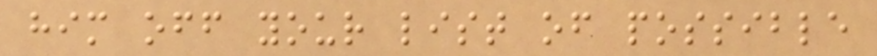him off your list of possible
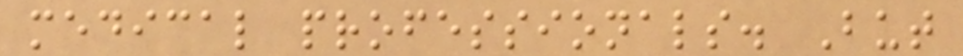medical professionals. But
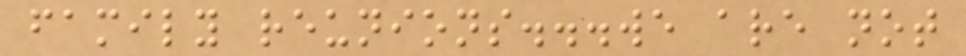family reunions...we are not
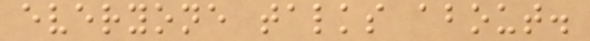everyone talks about.
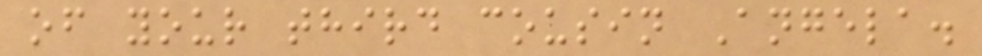of your third cousin Angela.
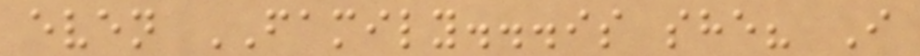even FAMILY...is she? I
